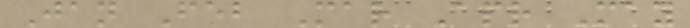Jan Feb Mar Apr May
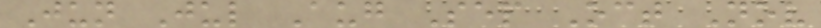Jun Jul Aug Sep Oct Nov
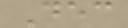Dec
